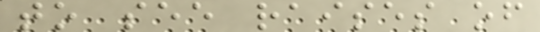to see raises of
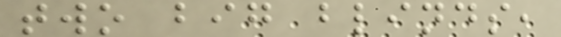two big blinds,
